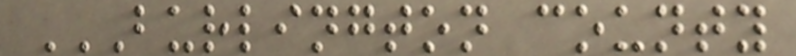BURLINGTON COUNTY
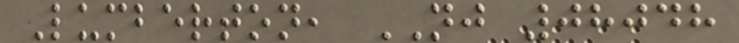Lumberton, NJ 08048
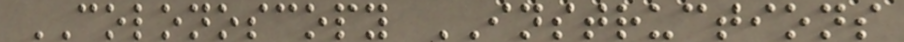COLONOSCOPY INSTRUCTIONS
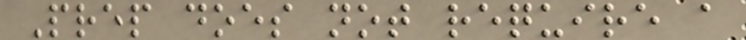Prep does not require a
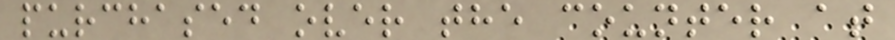purchased over the counter at
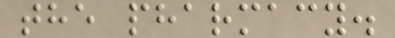the pharmacy.
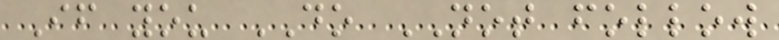If you DO NOT follow
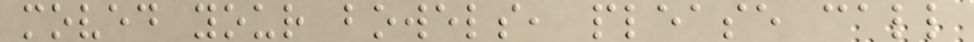moved your bowels, please call
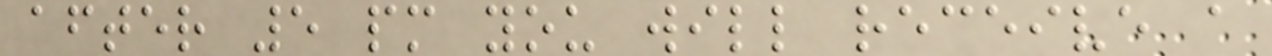after 5 pm you will receive a
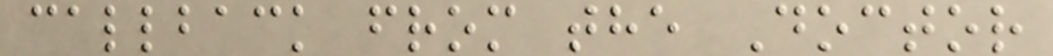callback from the Doctor
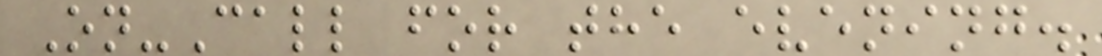On-Call for the evening.
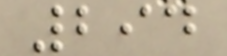294
